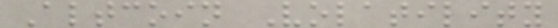Altcoin Volatility
